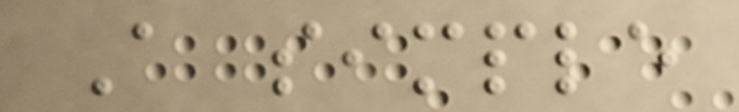A simple
